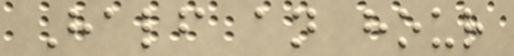Half an hour
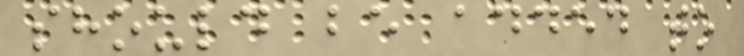should be added to
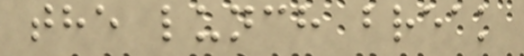the lunch break
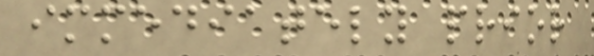immediately prior
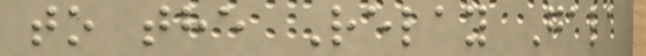to the Relay Gala
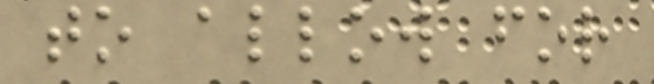to allow for
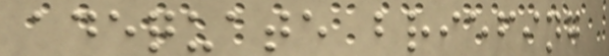adequate briefing
